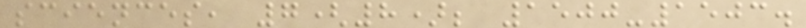sciences, 7(8); 1500-1503.
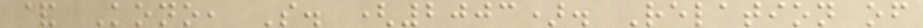& Kono, S. (2003). Relation of
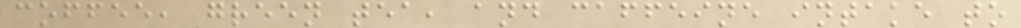coffee, green tea, and caffeine intake to
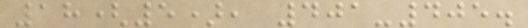18(5), 401-405.
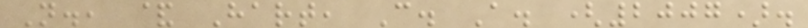N., & Hart, C. A. (2007).
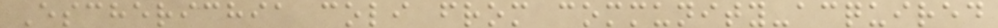Escherichia coli from community-acquired
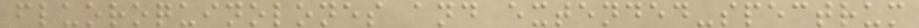fluoroquinolones and extended-spectrum
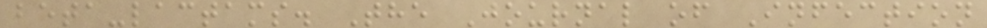beta-lactams. The Journal of Infection
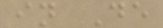in De
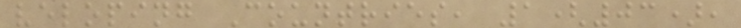veloping Countries, 1(03),
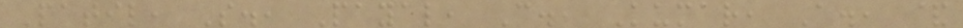Patil, S., Payal, C., Kumar, A., &
